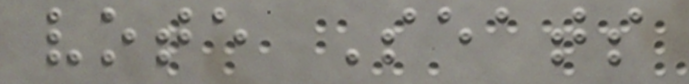vote Seats
